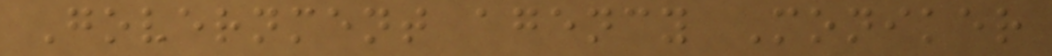Government agency Moniker
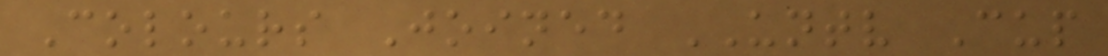Colours Joined UNTV Cup
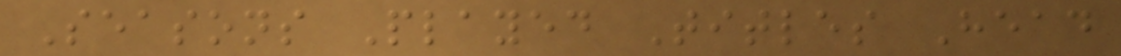Seasons Played Titles Head
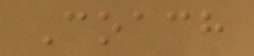Coach
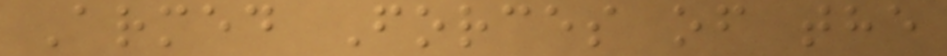Armed Forces of the
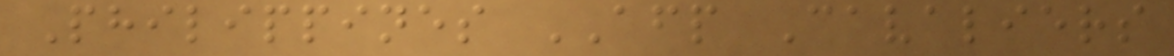Philippines AFP Cavaliers
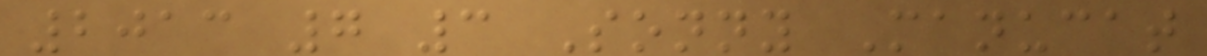2013 7 3 Sonny Manucat
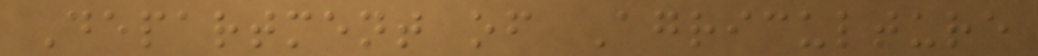Department of Agriculture
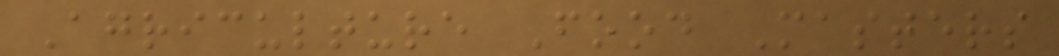Agriculture Food Masters
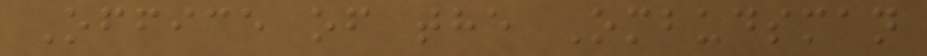Office of the Ombudsman
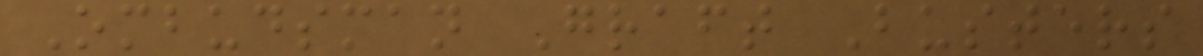Ombudsman Graft Busters
